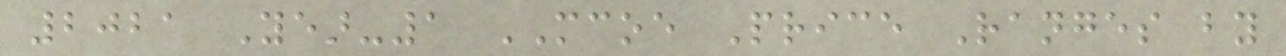2021 Year-1 MCOE Price Ranges by
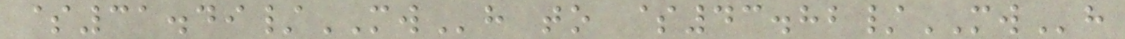$31.49/MWh to $43.82/MWh
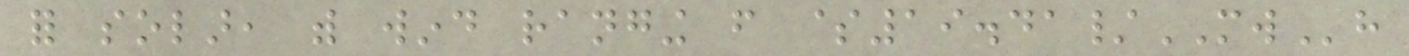for solar, with wind ranging from $19.41/MWh
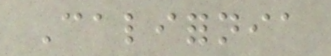California
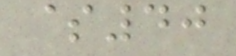$40
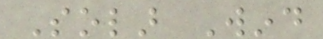Solar Wind
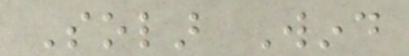Solar Wind
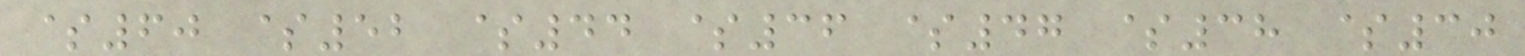$60 $52 $44 $36 $47 $38 $30
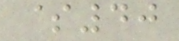$40
